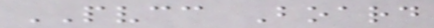PVCC Board
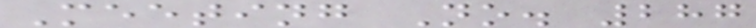Meeting No. 287
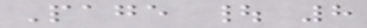Page | 8
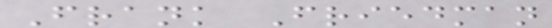Frank Friedman
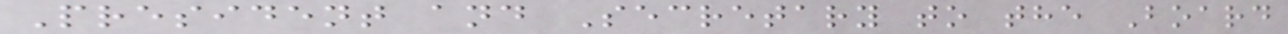President and Secretary to the Board
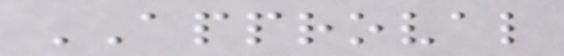APPROVAL
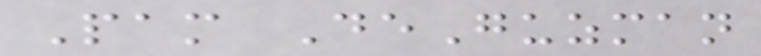Pam DeGuzman
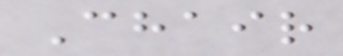Chair
